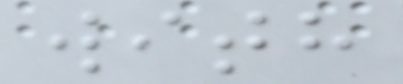with
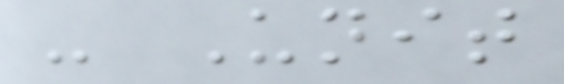- Unit
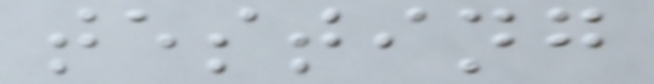testing
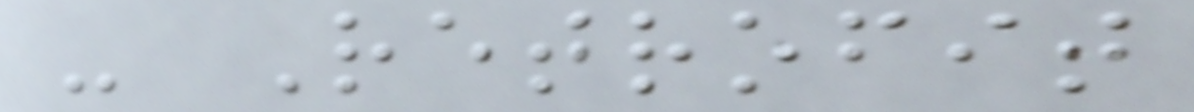- Retrofit
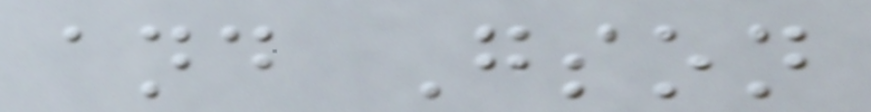and Gson
